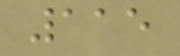115
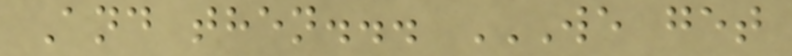And then... WE GET
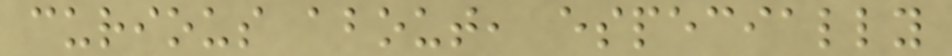curious about, especially
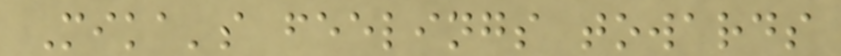Mika's feelings towards
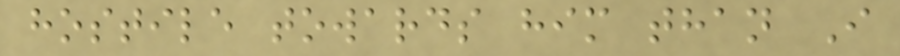hostile towards him than I
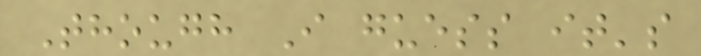Though I guess it's
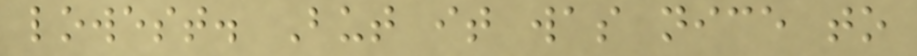lowest. But it was nice to
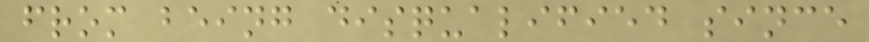from being disqualified since
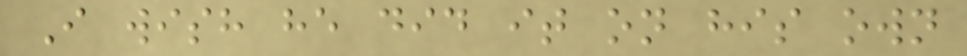I wish he did it on his own
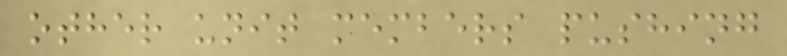other unit members pushing
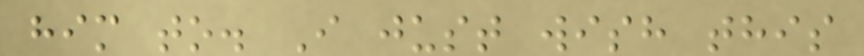him to. I just wish this
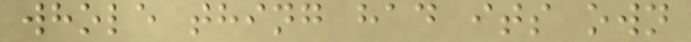whole thing had its own
